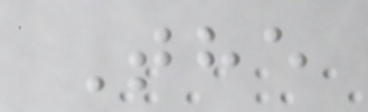The
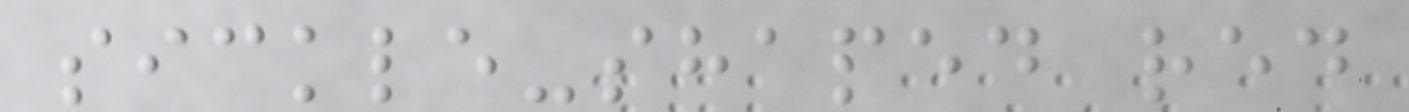sickle-shaped red
